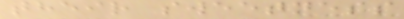their sweetness
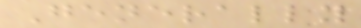Generally
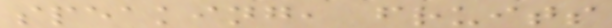speaking, fruits
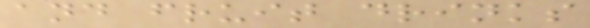and fruit drinks
